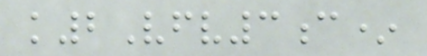k2Vfv3c*
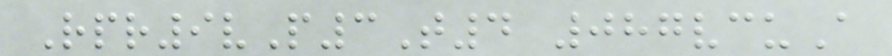Rpr9vP3T4 087vcuA
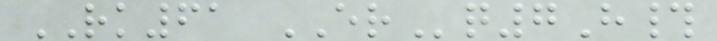RK61 ERq7H#
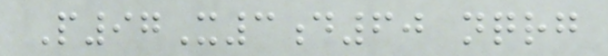P97X3d60 nqrg
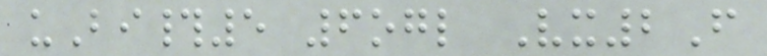uBi#5 6ogl Vx2F
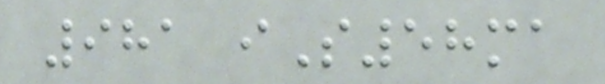981 iS58ma
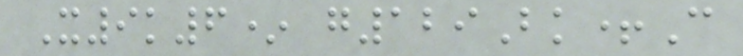X9k6* g129Bk+C
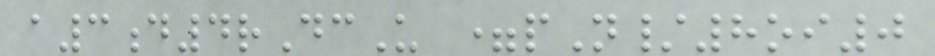a3d4rDcU =pN/8oi0
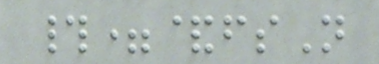#=&fsN
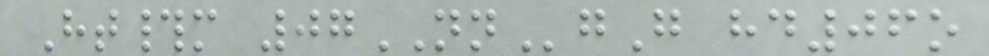Ht#m 07NNgG hd06o
